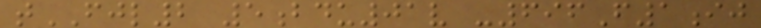tFJL2 5bdu01v -696F1ij
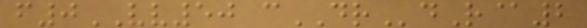f0VV50 cDRdR@2
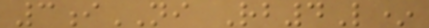3iNI Rb4L*
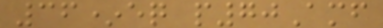36*eq p70Amf
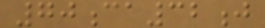70ca32j
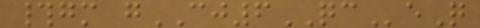#gm gCJ6QCeQ
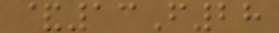&13F28
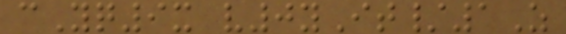cYq9x v0yIt/1Z
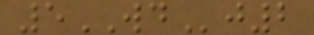5WDj2
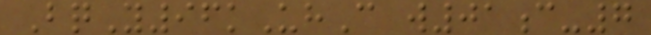BqY96kUhC w01c-7
